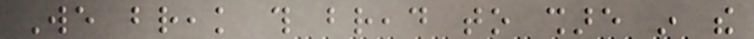We break this bread to share in the
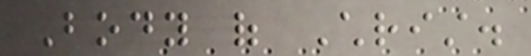Body of Christ.
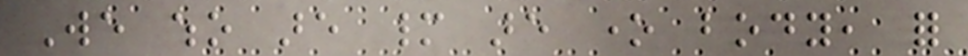We who are many are one body, for
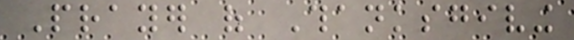Prayer of Thanksgiving
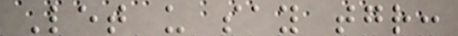Let us say together:
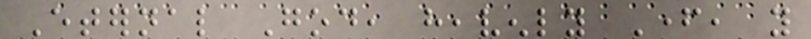Eternal God, heavenly Father, you
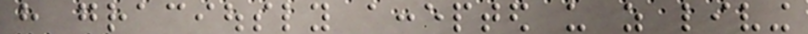have graciously accepted us as living
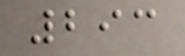293
